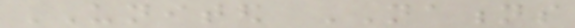UNITED NATIONS
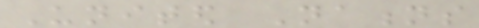United Nations
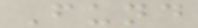Fund
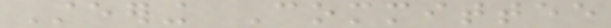Steering Committee
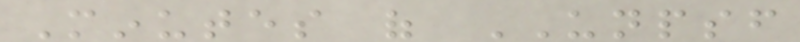Minutes of UNPSF
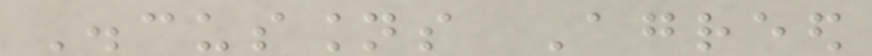Discussions Agreed
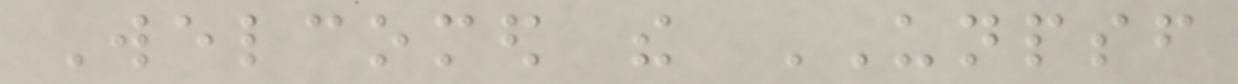Welcomed the UNPSF
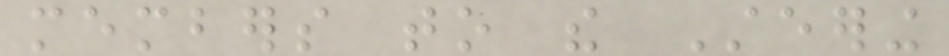members to the Steering
